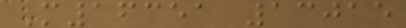M16351 13015
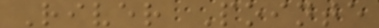River Pointe
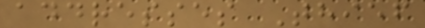addresses Thief
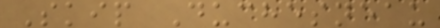Skip Duchesneau
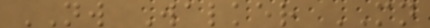NW Walker MN
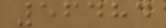56484
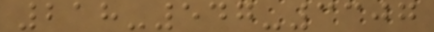218-547-3307
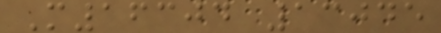M16304 13045
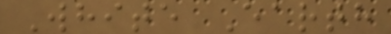White Earth
